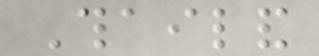Thailand
